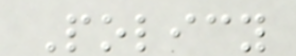Policy
